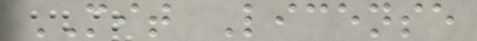MIT License
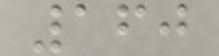160
